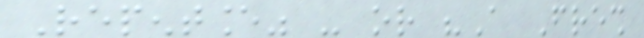Repentance" - or "A Fresh
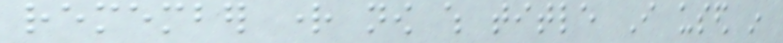remember right now which title I used in
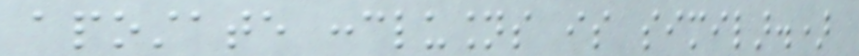apostate conclusions is similar.)
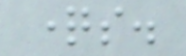questions.
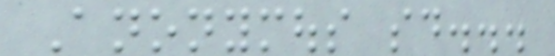Anonymous said...
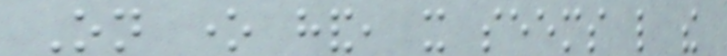On one hand, it seems like the
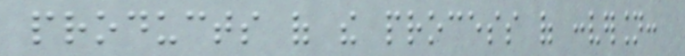products of the process of conversion:
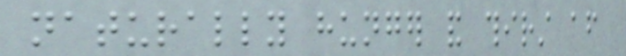naturally hunger and thirst after
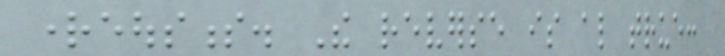righteousness. The reverse is also true:
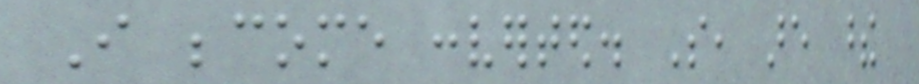I become converted. So, are these
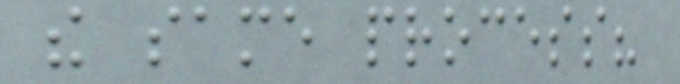the same process?
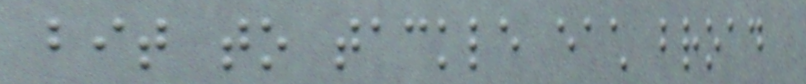bit to tackle each broad
